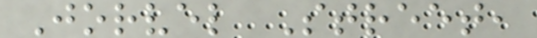Jorvel Street,
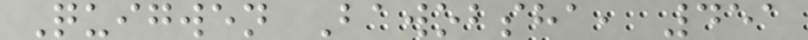Quigwen Bawobsha, 451
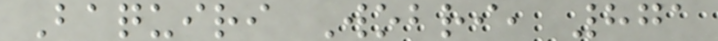Baquiri Wobri, 871
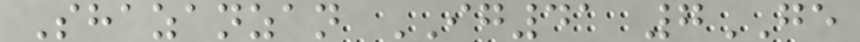Shazanzan IG41 7GE
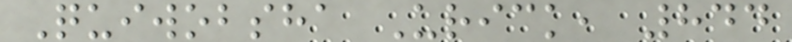Quiwobsha Urick, 844
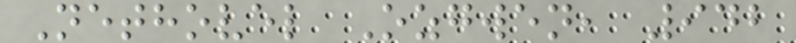Nethovel Ozgwen, 942
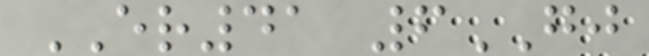ER41 6GJ
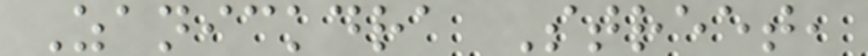Zanickdra Street,
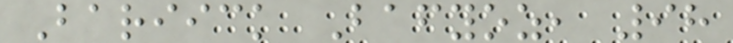Bariick Bafyoz, 98
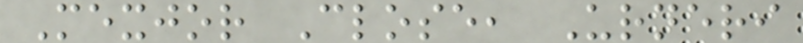Mexjor Close, Urneri
